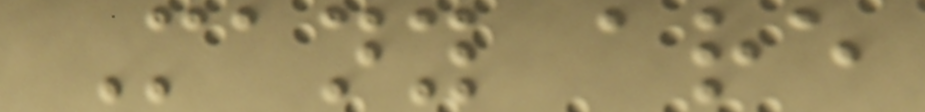Many are
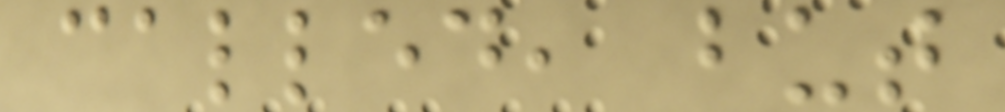called, but
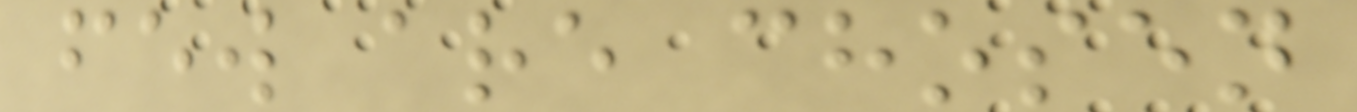few are chosen
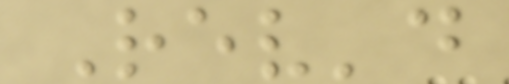Rev'd
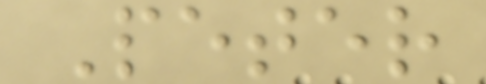Peter
